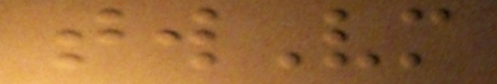twVm
